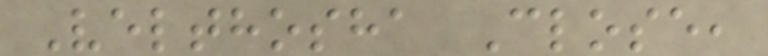Velthosha Close,
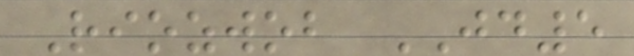Riozwob JD5
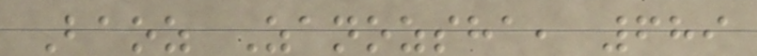Baoz Zanozsha, 689
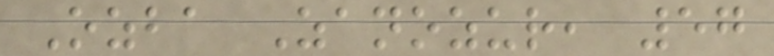Ozba Zanozur, 57
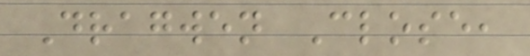Dragwen Close,
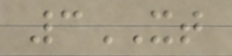3XT
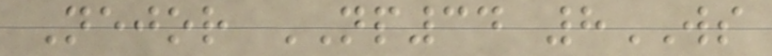Nejor NP34 8WS
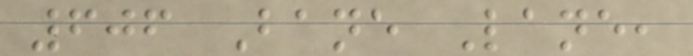606 Bane Lane,
